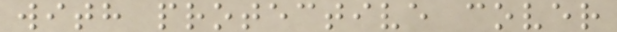with protective cover
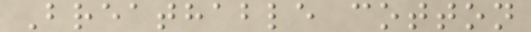Breathable cotton
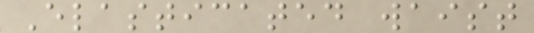Elasticated waist
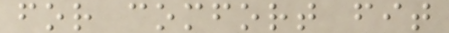for comfort fit
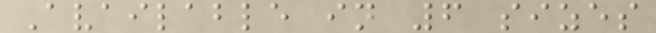Available in 6 sizes
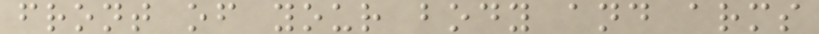front of your body and arms
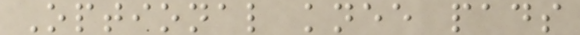Optional knee pads
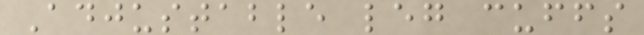Adjustable leg cuffs
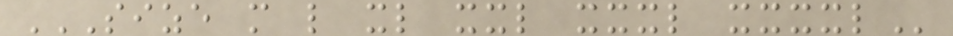SIZE M L XL XXL XXXL XXXXL
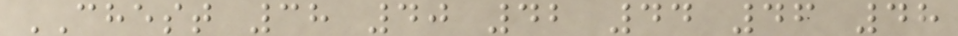CHEST 38 40 42 44 46 48
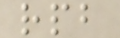rpb
